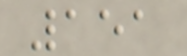151
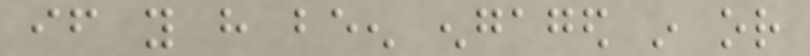if you have been engaged in or
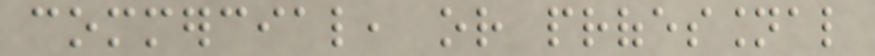commercial, or professional
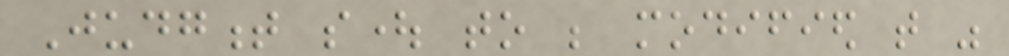Judgment sought to be modified that was
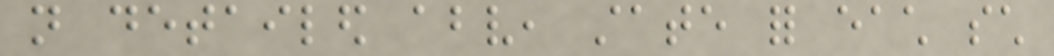not detailed above, state for each such
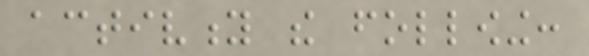activity the following:
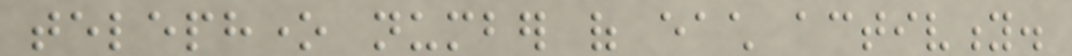telephone number of each activity.
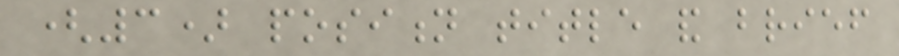(3) position title and brief
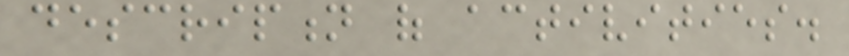description of activities.
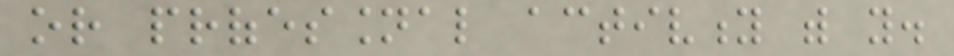or professional activity with you.
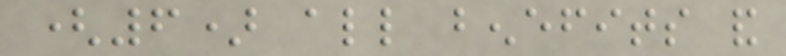(6) all benefits and
